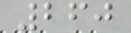260
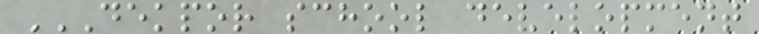DEKPOR SCHOOL DEVELOPMENT
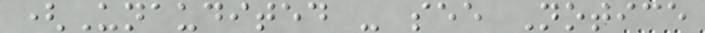(Unaudited - see Notice
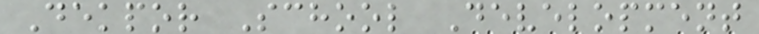Dekpor School Development
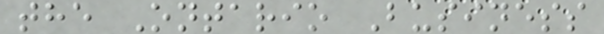the Ontario Business
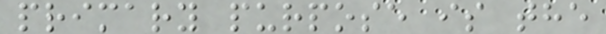primary purpose is the
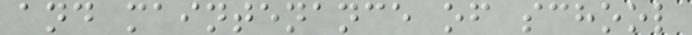and maintenance of school
